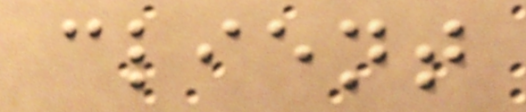client
